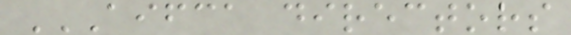AIFCA DIRECTORS
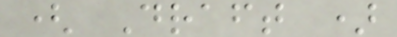( Draft )
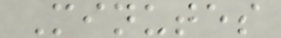Minutes
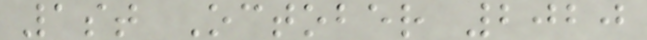1st October 2020
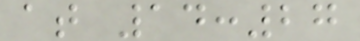at 14:27
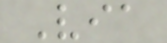Via
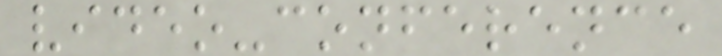video-conference
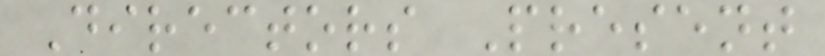Directors Present
